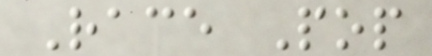Race Pop
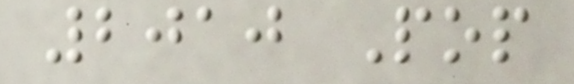2010 Pop
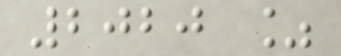2020 %
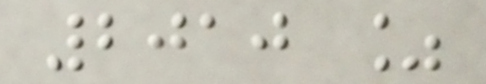2010 %
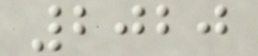2020
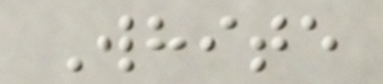White
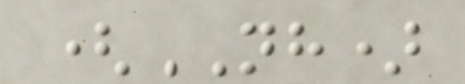(NH)
